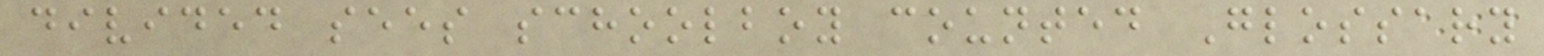divided sees schoolboy counted Glossary
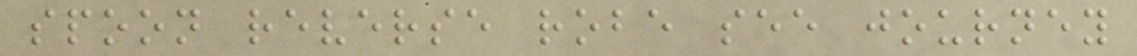spoon reverse robe see journey
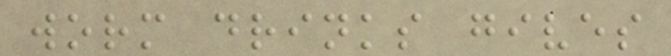worm drinks gives
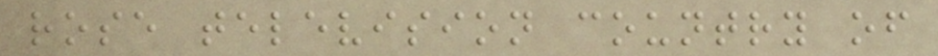rose television country of
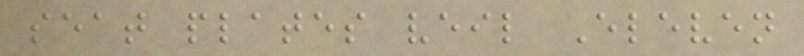seat plates veil Eleven
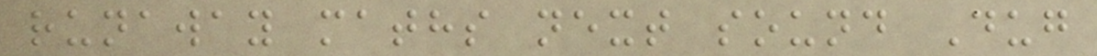runaway maths next sound Dug
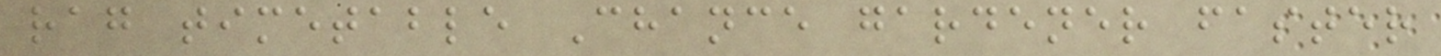rag timetable Chance gardener faster
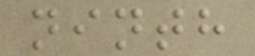ninth
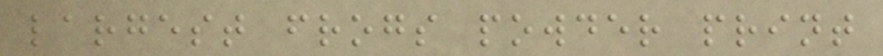largest frogs powder print
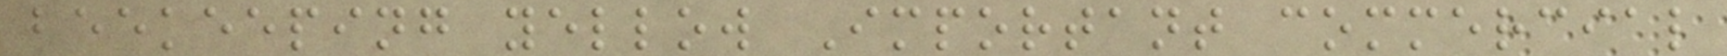beekeeping yellow Important commercial
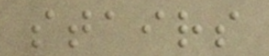stairs
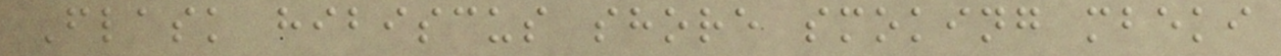Flask hibiscus shore smoking mbeki
